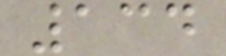134
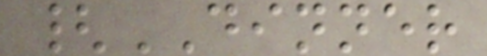{DINNER
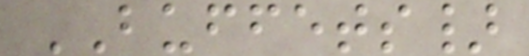BUFFETS}
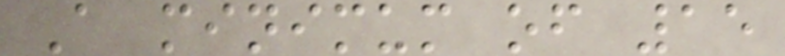A minimum of 15
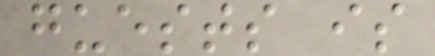guests is
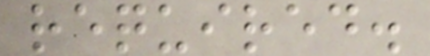required.
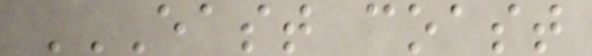EAST COAST
